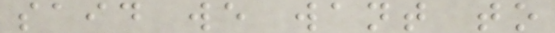said we want to
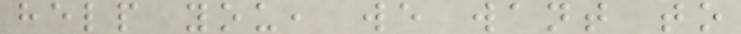help you, we want to
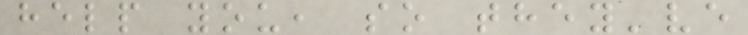help you, so they've
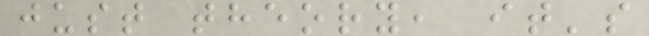just theory, it's
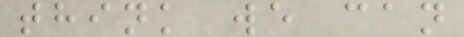think we can
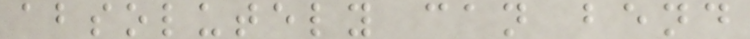absolutely can bend
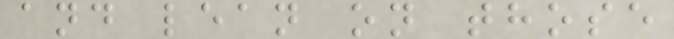and lean on those
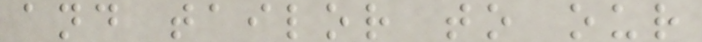and tailor to our
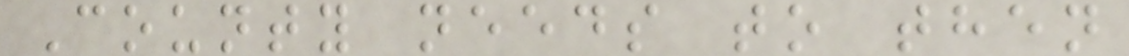County needs to then
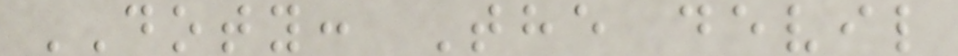DOTY: The devil
